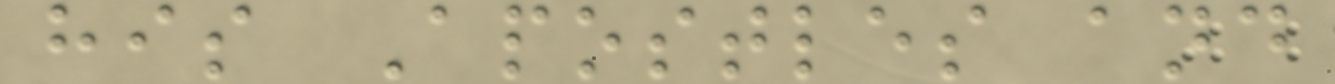his Apostles and
